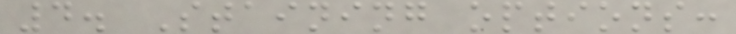4. Staining options:
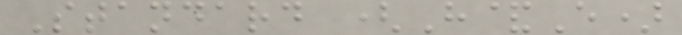Standard (H&E)
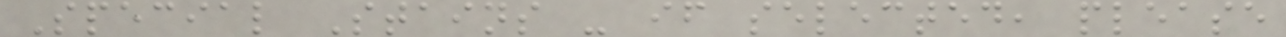Special Stains - if selected, please
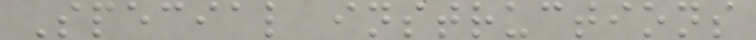Special instructions
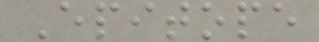Epitope
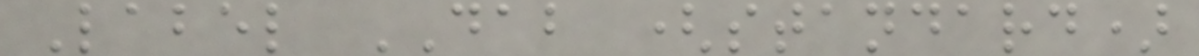Label DAB (standard)
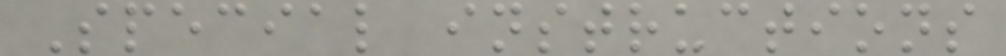Special instructions
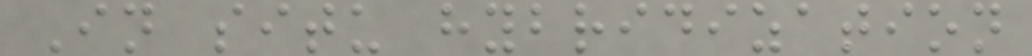In situ hybridization
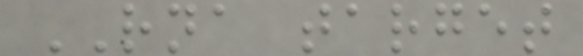RNA target
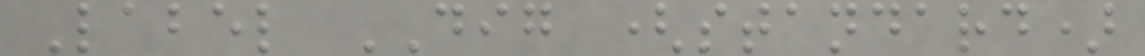Label DIG (standard)
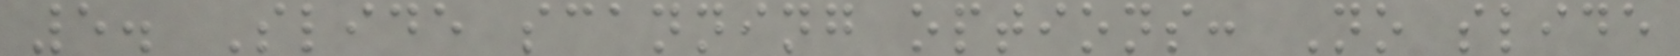5. Slide scanning options: No slide
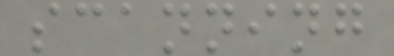scanning
